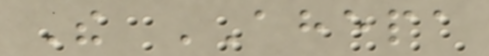The AHEPA
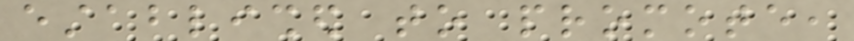established to promote,
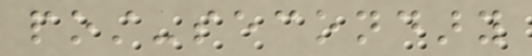post-secondary
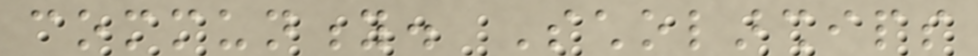community. Scholarships
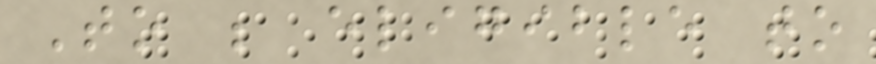To be eligible to
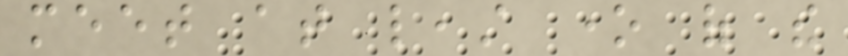meet at least one of the
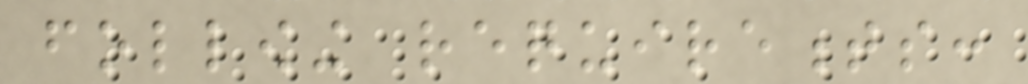following requirements:
